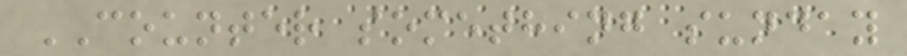COUNTER something sunday
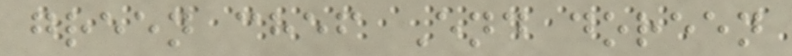green chef End doreen
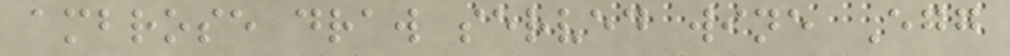ambrose draw served wine Egg
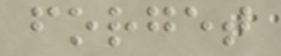forget
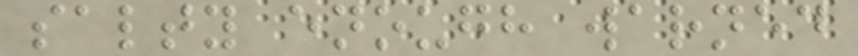salty enough warned
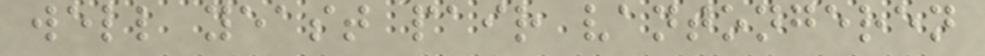well yeast pair vantongeren
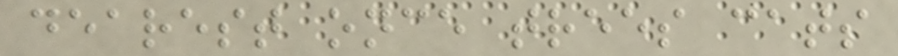dearest once trees cats
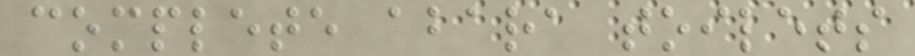complete abara toilets
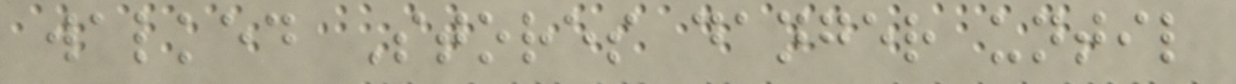walked Stores danger until
